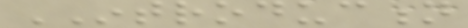INTRODUCTION
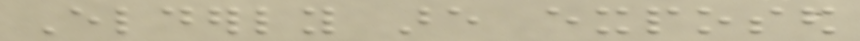Elderly are exposed
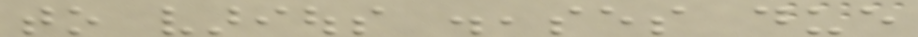to various diseases due
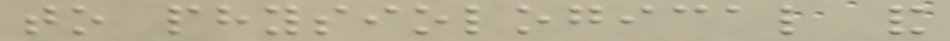to physiological and
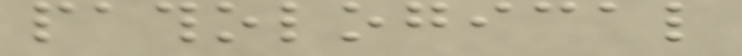pathological
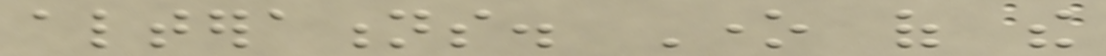alterations. One of the
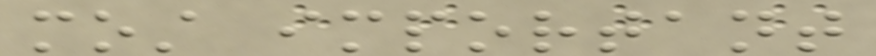most important
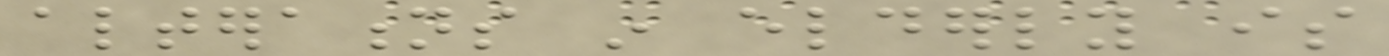alterations in elderly is
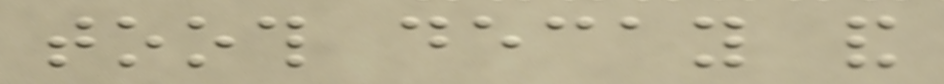tooth decay and
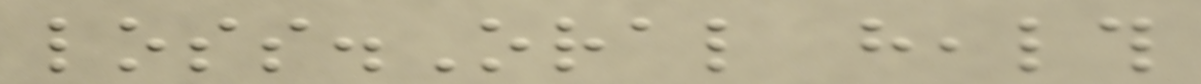loss.Oral health
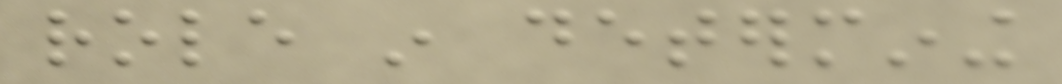role in determining
